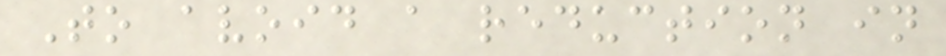To avoid a reduction in
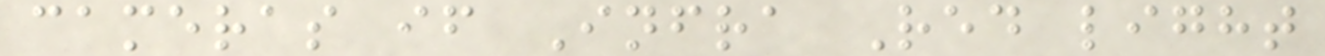cameras if Infra Red light
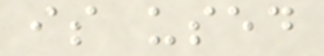is used
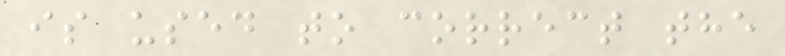is used to correct the
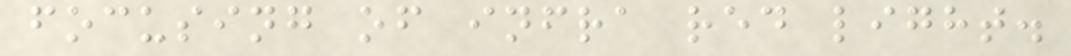focusing of infra red light.
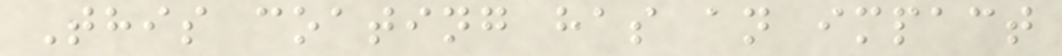This coating has an impact
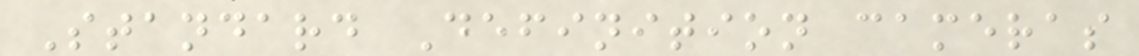Standard Definition cameras
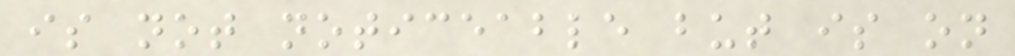is not noticeable but is on
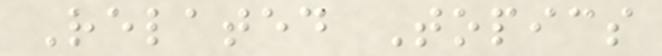Related Topics
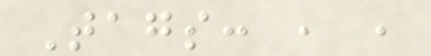Tags: , ,
